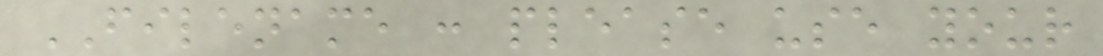FILENAME : please use your
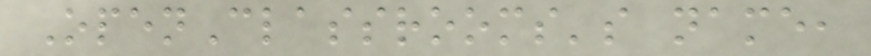OpenClassrooms's name,
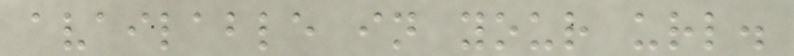available in your url.
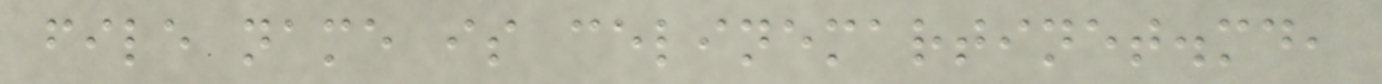file name is celinemartinet.md,
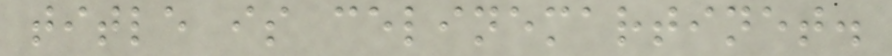title is celinemartinet.
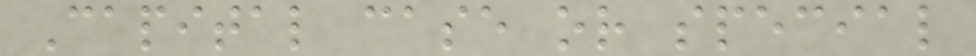Capital case or special
